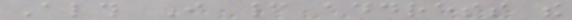Although I cannot address the
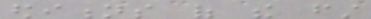editions of the first
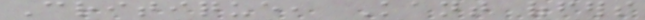Critique, Kant offers
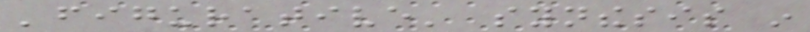'figurative' synthesis in
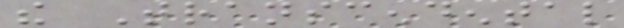the Transcendental
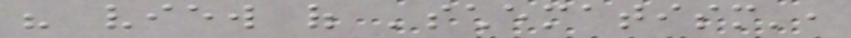his view of 'schematism',
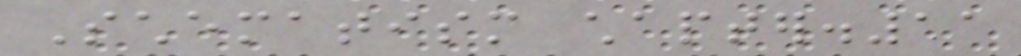Schematism chapter.11
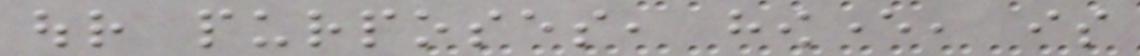our purposes, however, is
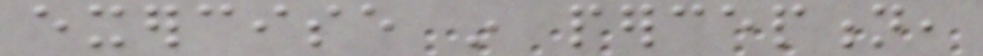exercise in perception,
